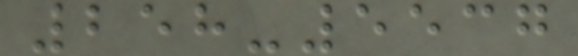258-5537
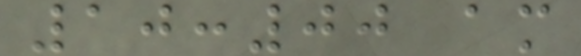10:00 am
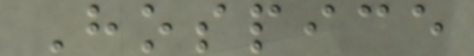Hospice
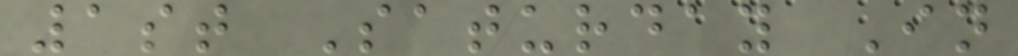1st Saturday In
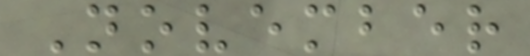November
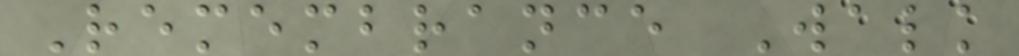Remembrance Walk
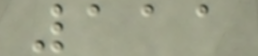111
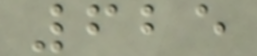625
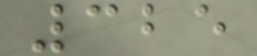325
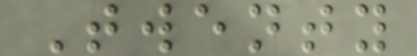Twenty
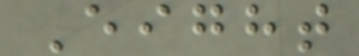Eight
